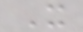X
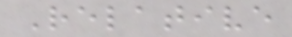Relative
